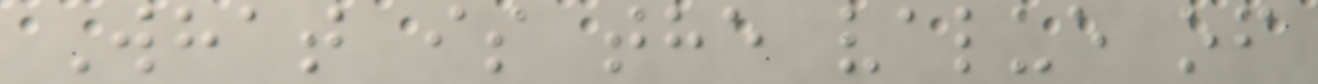What is the value of
